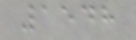1548
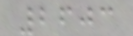2603
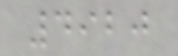4920
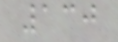130
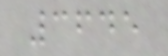3645
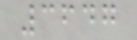3647
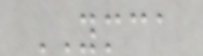YMCA
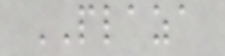PLAZA
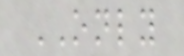ONLY
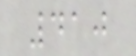410
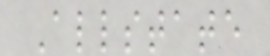Allstate
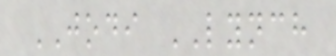JODI LYNCH
